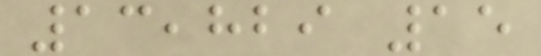13,829 15
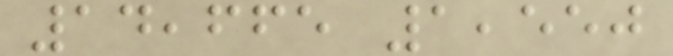14,665 1,550
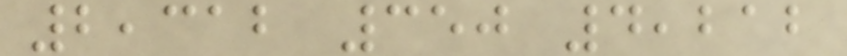2,312 350 4,212
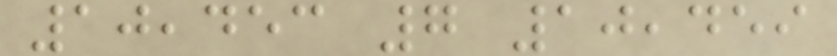10,453 7 10,459
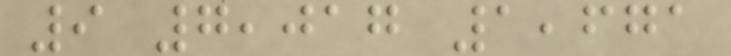9 7,017 1,671
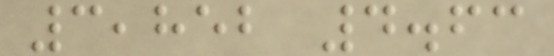3,852 4.63
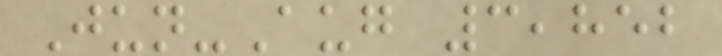Jun-Aug 3,852
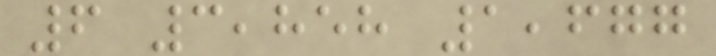6 3,858 1,677
